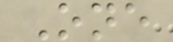One
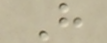H
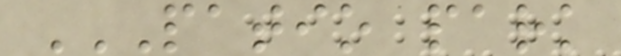PATIO PARK
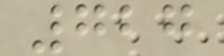727
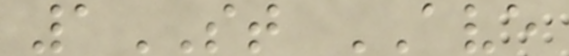1ST AVE
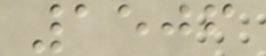1506
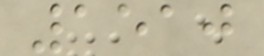1510
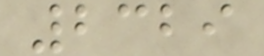2329
